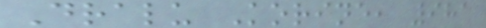Dralu Korine, 981
